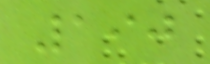190
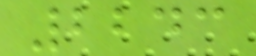2243
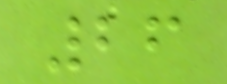26
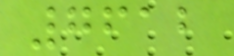7612
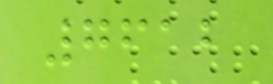7612
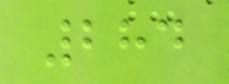284
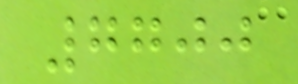7700
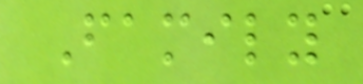Family
